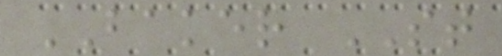BAKER ST
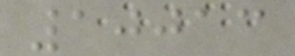10013
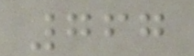767
